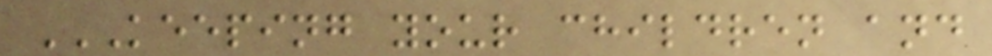KEEPING YOUR CHILDREN AND
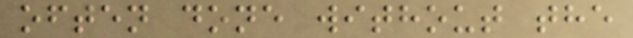often done without the
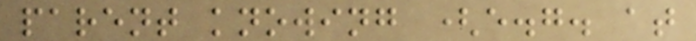parent knowing (e.g. at
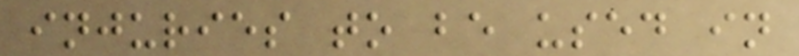injuries to be used in
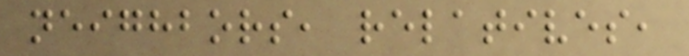neighbors, relatives,
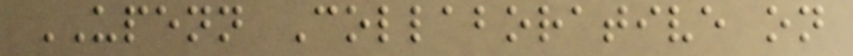UPENN Collaborative on
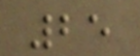25
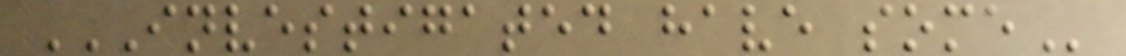INVESTIGATED HAVE SOME
